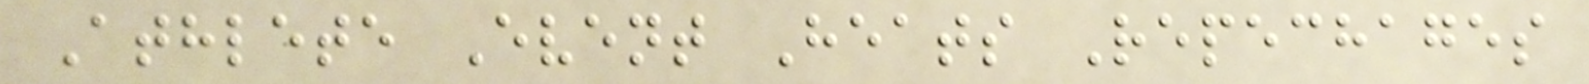Athlete Event Heats Repechages
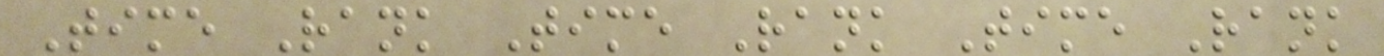Time Rank Time Rank Time Rank
